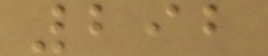292
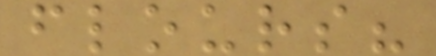flours?
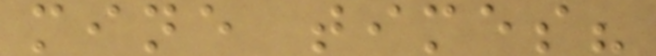mine times?
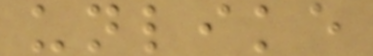unlike
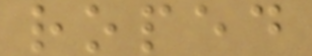roped
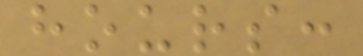hours:
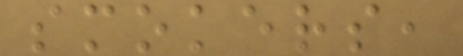smokers,
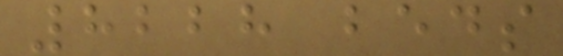8228 beds
